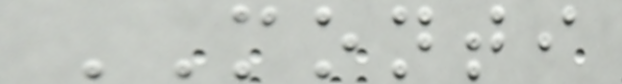MONTI
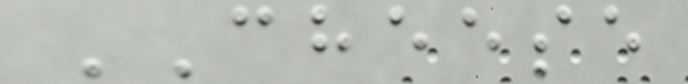CHEESE
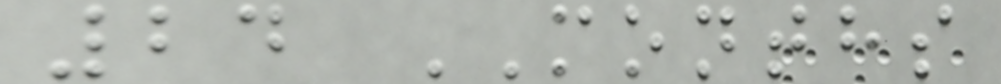24 MONTHS
